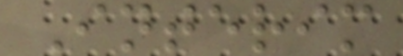Interim
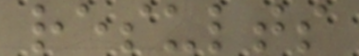results
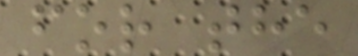for the
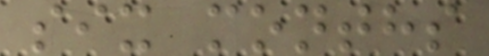six months
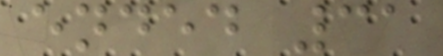ended 31
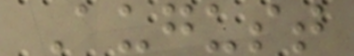August
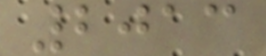2013
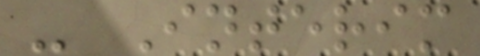- Interim
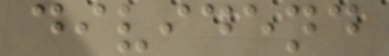dividend
